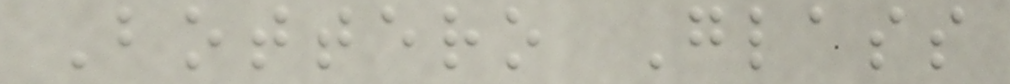Bottero Glass
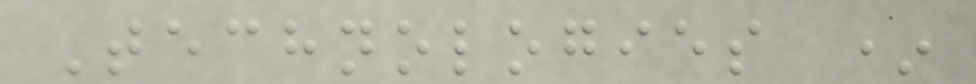Technologies *
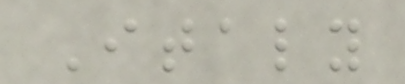Italy
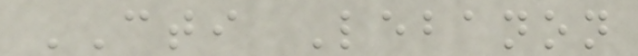CTI Lebanon
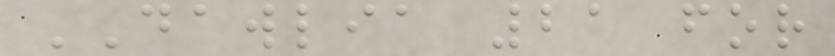DAWLIA 21 for
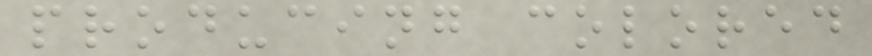producing colored
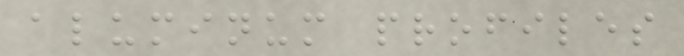aluminum profiles
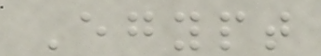Egypt
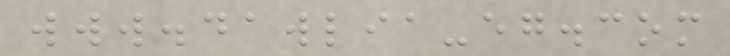www.dawlia-eg.com
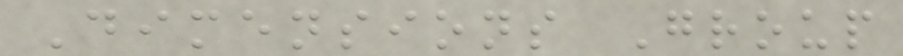Dimensions Group
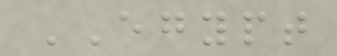EGYPT
